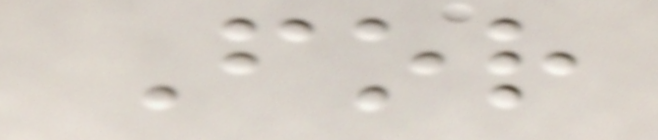For
